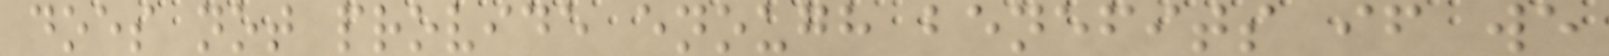does not provide enough benefits if we
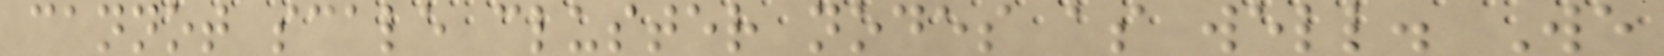cannot scale cluster nodes as well. We
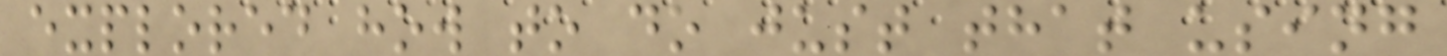explored how to do just that using
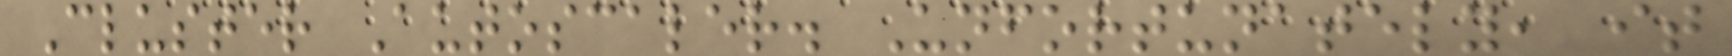Cluster Autoscaler. Unfortunately, it
